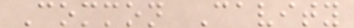Common Cavity
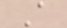A
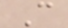C
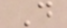D
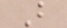B
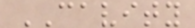CAVITY
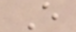E
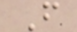F
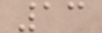13
